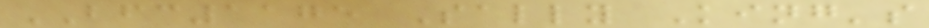BFC1175 Sally King's
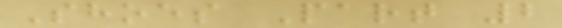Shoes Part 2
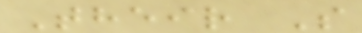Their S
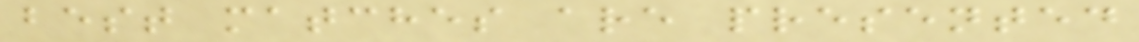best matches are presented
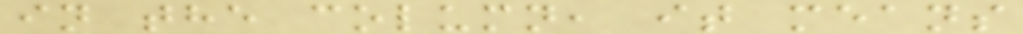in the column, it means
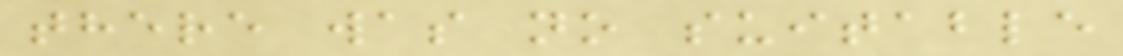there was no suitable
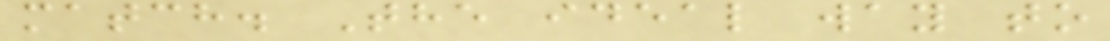match. The ideal way to
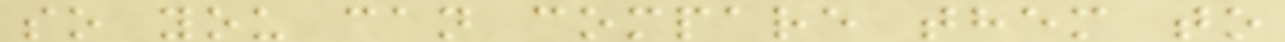so you can compare them to
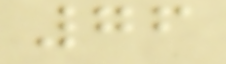76
